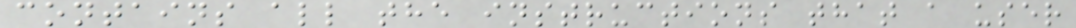contains all the instructions that a user
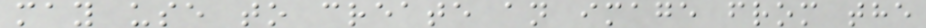may use to create an image from the
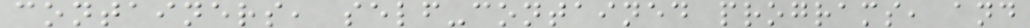containers, self-contained programs, and
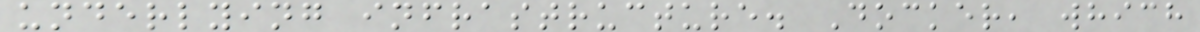underlying infrastructure. Docker, which
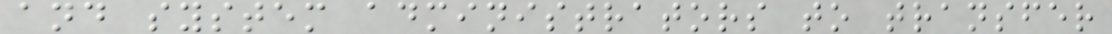and system administrators to transfer
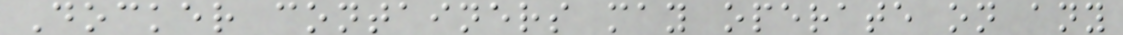Docker containers may operate on any
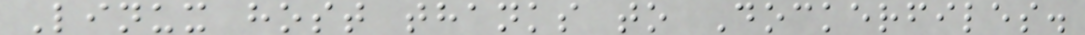Linux host thanks to Dockerfiles.
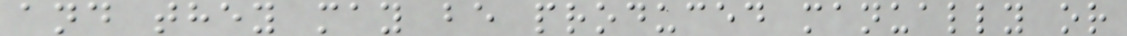and they may be produced manually or
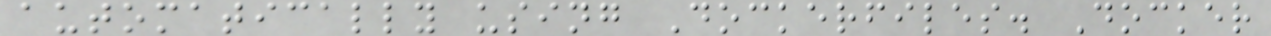automatically using Dockerfiles. Docker
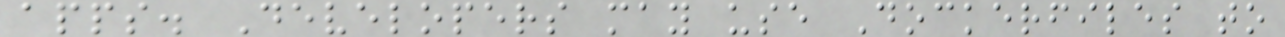apps. Developers may use Dockerfiles to
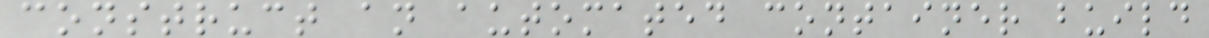construct an automated container build
